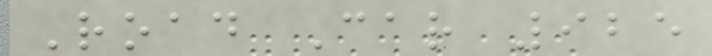Road Car 925
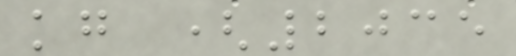kg (2035
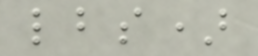lbs)
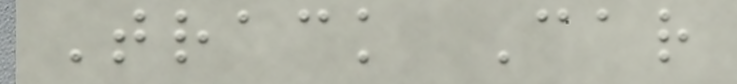Track Car
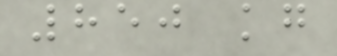850 kg
